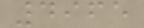4965
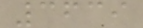3639
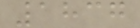1837
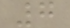7
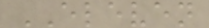ELEVEN
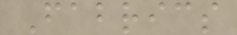Fabrics
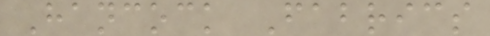Hancock Fabrics
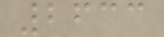2633
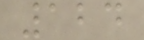124
